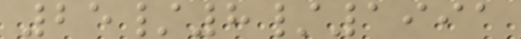25/8/1991
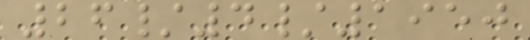26/4/1950
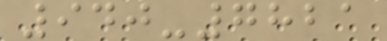940-7821
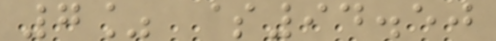7% $94.50
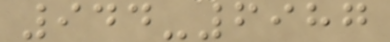944-6987
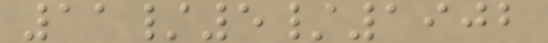11/5/1902
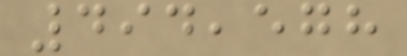494,578
